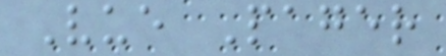Vue Pager
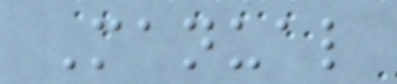Manual
